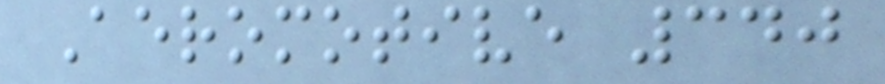Aeromotive 340
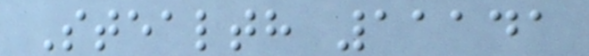Stealth 11141
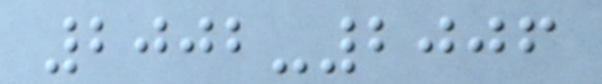2002-2006
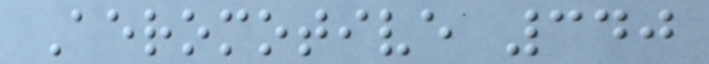Aeromotive 340
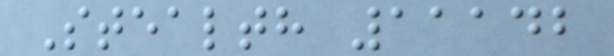Stealth 11142
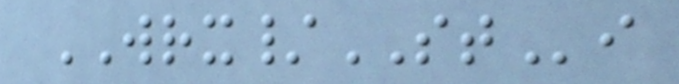WRX/STi
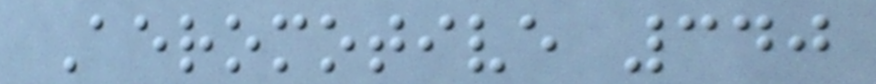Aeromotive 340
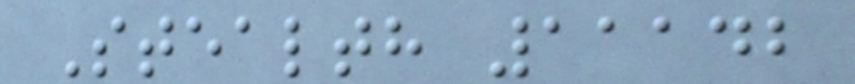Stealth 11142
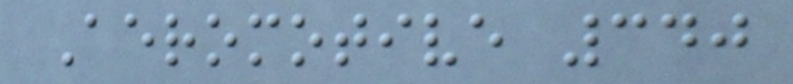Aeromotive 340
